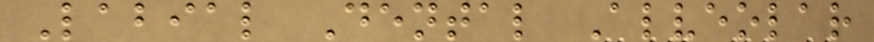Labial Dental Alveolar
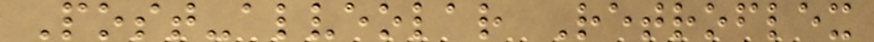Post-alveolar Retroflex
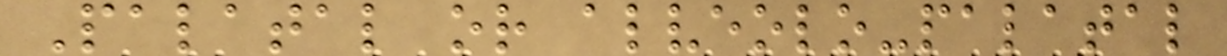Palatal or alveolo-palatal
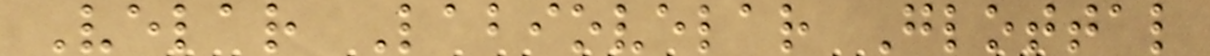Velar Labiovelar Glottal
